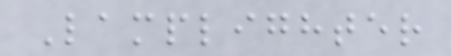Lamplighter
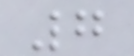7
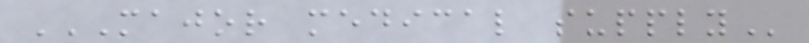MAJOR MEDICAL SUPPLY
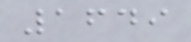1649
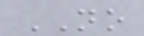NO
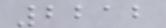2212
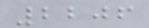2206
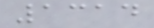1314
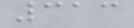313
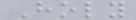Holy
